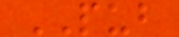PUB
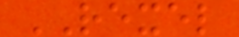REXEL
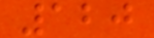120
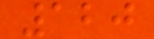120
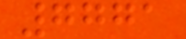7771
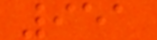951
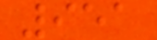951
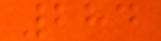284
